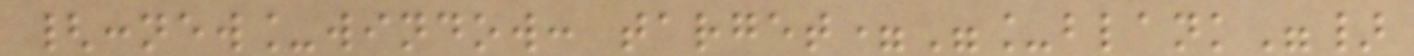{:new_window: target="_blank"}
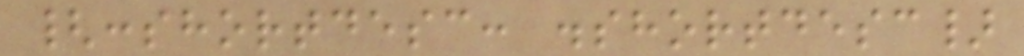{:shortdesc: .shortdesc}
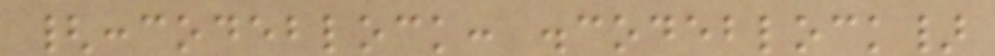{:codeblock: .codeblock}
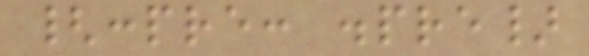{:pre: .pre}
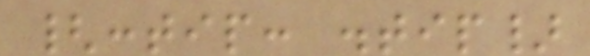{:tip: .tip}
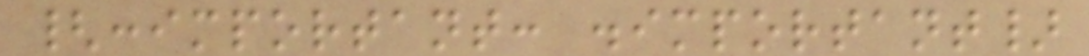{:important: .important}
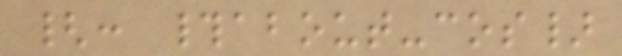{: #about-cos}
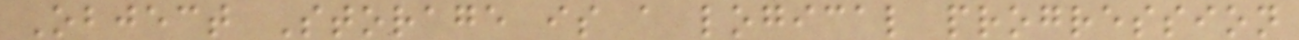Object Storage is a logical progression
